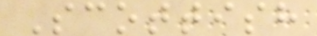Scottish
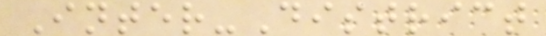Inter-District
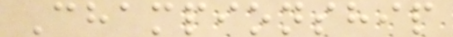Championship
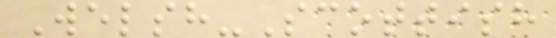Welsh-Scottish
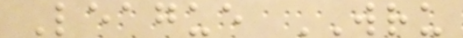League WRU
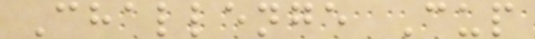Challenge Cup
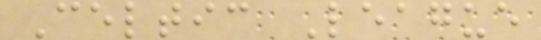Celtic League
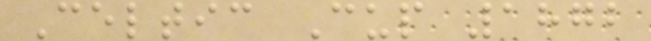Celtic Cup 1872
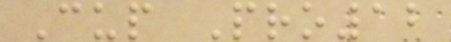Cup Pro12
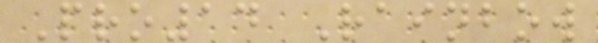Pro14 Rainbow
